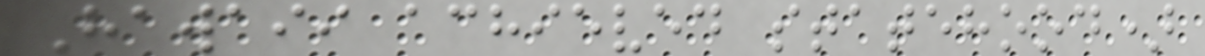Hawaii achieved statehood)
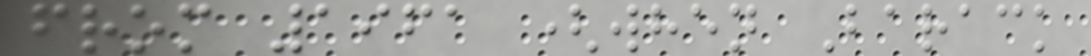from 1961 (when Barack
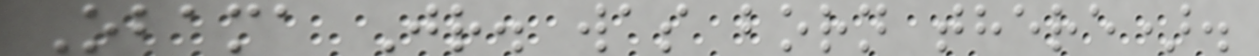Obama Jr. was born there).
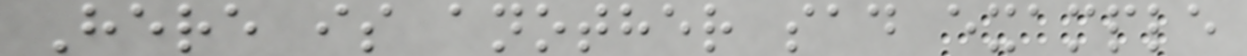Here is another sad example
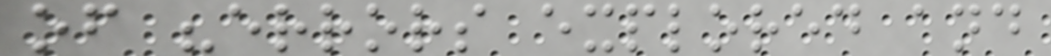of "errors explored and
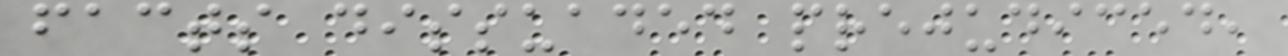facts dissuaded prejudiced,
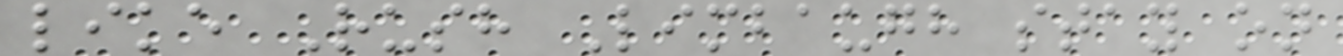like Rush Limbaugh stay on
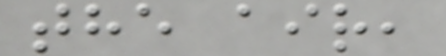the air,
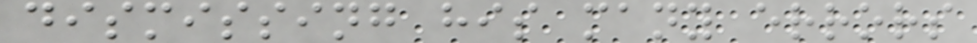dismissing his many errors
